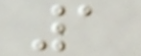1
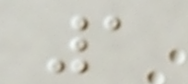1
